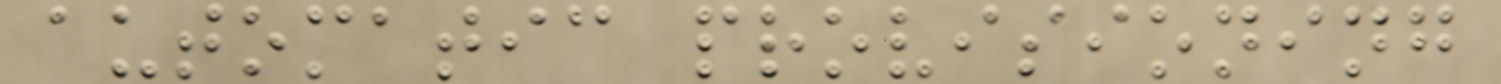automatic provisioning
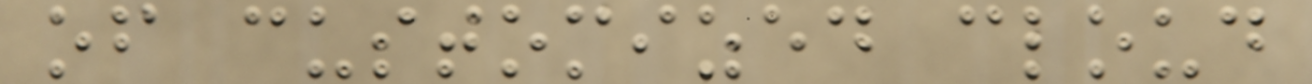of customized cloud
